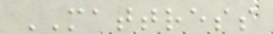MATTRESS
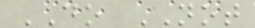DO NOT
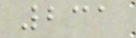231
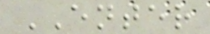ENTER
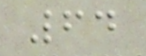64
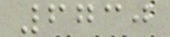6730
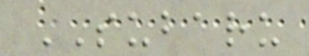SUBARU
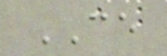CE
